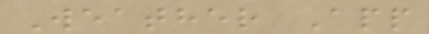Weather App
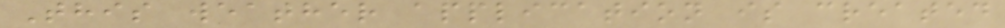This weather application is created
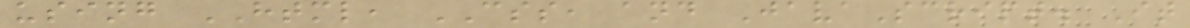using HTML, CSS, and JavaScript. It
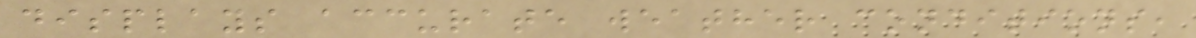displays accurate weather conditions,
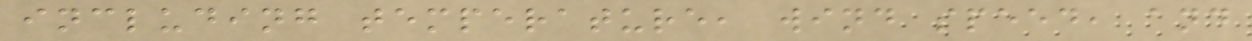including temperature, wind speed, and
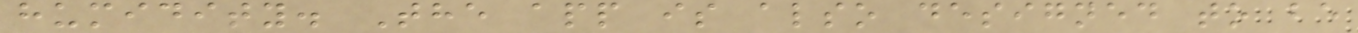humidity. The app is also designed to be
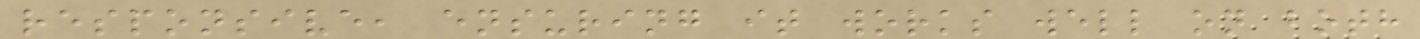responsive, ensuring it works well on both
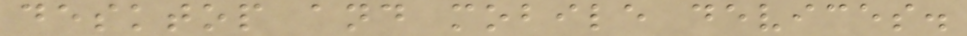desktop and mobile devices.
